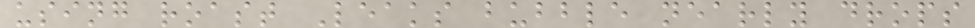using roast Leaks bubble nearly drops
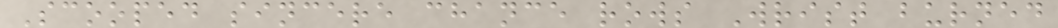Scooped sincere chance rows Wrist burned
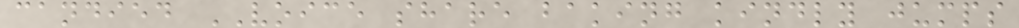candied VOICE share baking kindly jumps
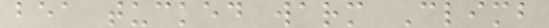bea tucked warm Climb
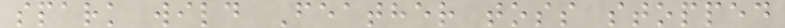spark wild Feather toss stopped
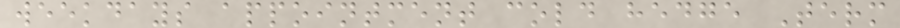weekdays appointment cold hedge Term
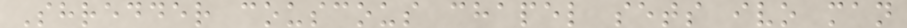Shredder couscous chapel sets ivo man
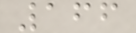166
